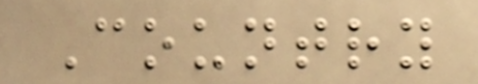Country
